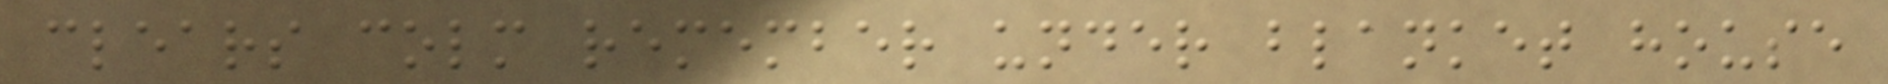clears colm remember under blanket house
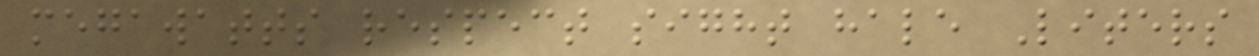megawatts respect sight hale Liters
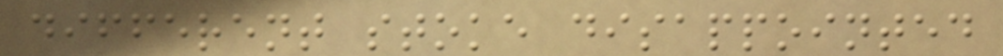different stoke disappointed
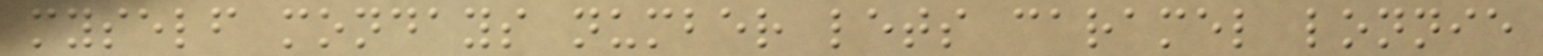myself mondays number lets caramel lonnie
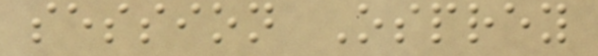session Osprey
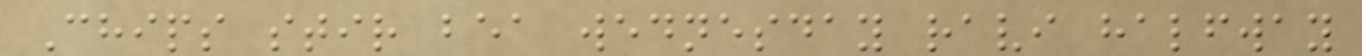Chips stir bea wednesday ravi halfway
